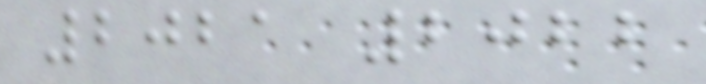2021 2022
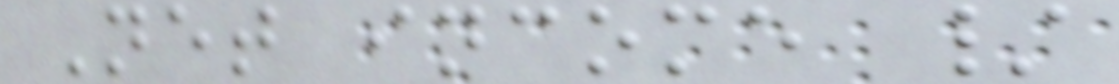Net income /
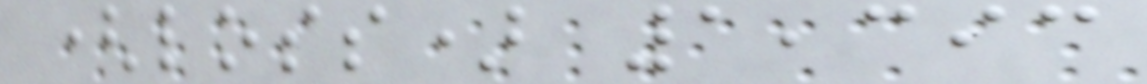(loss) 1,393
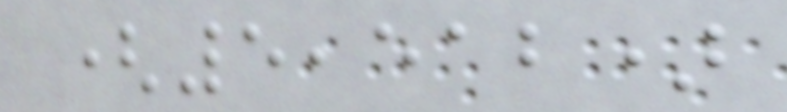(5,512)
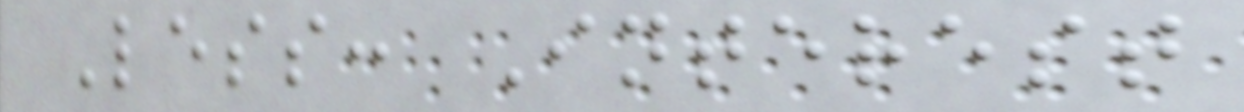Less: Interest
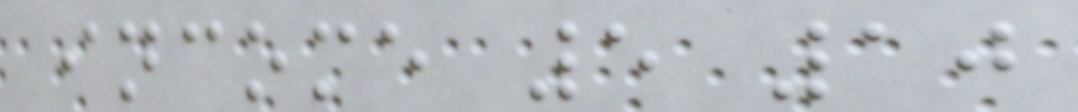income 5 10
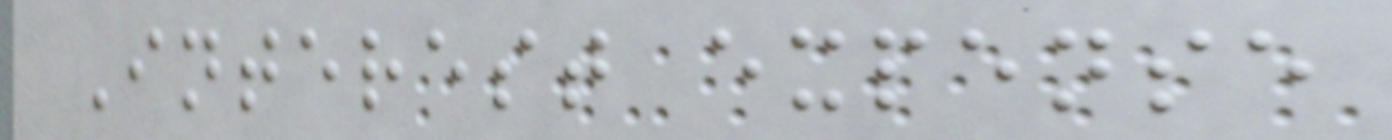Interest expense
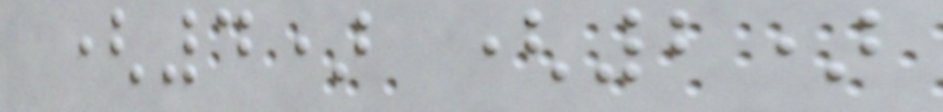(4) (2)
